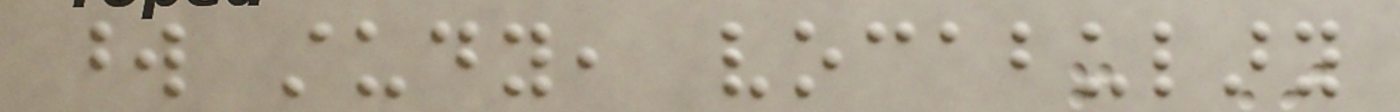word study, vocabulary
